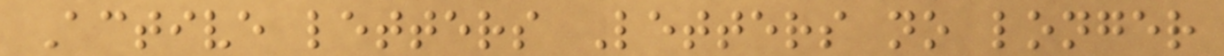Active letters Letters no longer
